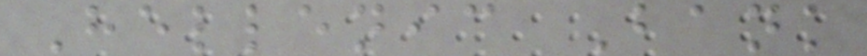Hellenic Bank
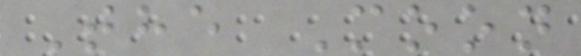The Moon
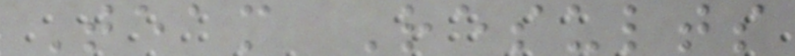Team Results
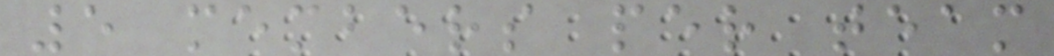5 members per team
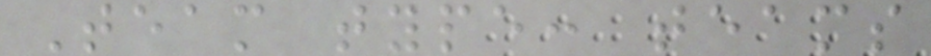Team type: teams
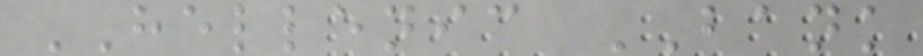HELLENIC BANK
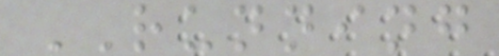RUNNING
